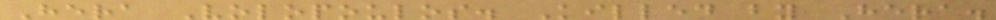Hera Volopoulos. Killed by Hera.
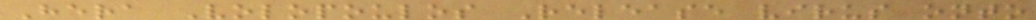Hera Volopoulos Release virus onto
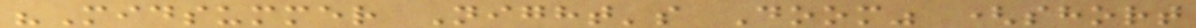"Midsummer Night's Doom" (short
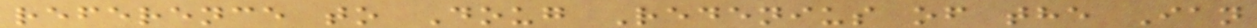reference to Doug Redenius of the Ian
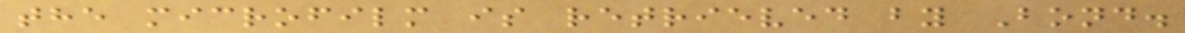the microfilm is retrieved by Bond.
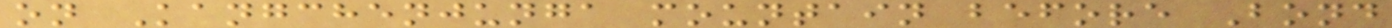on Kangchenjunga mountain before Bond
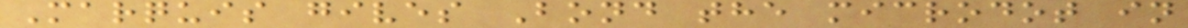Marquis gives Bond the microdot in
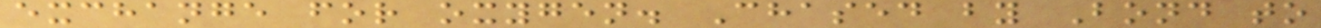exchange for oxygen. Chased by Bond to
